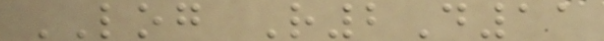LOG R2D11
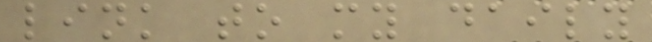link to my daily
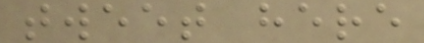tweet here
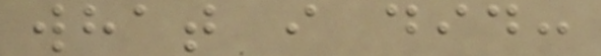what i did:
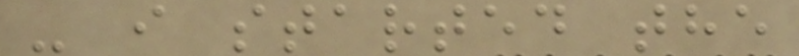- i started the
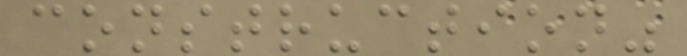construction"
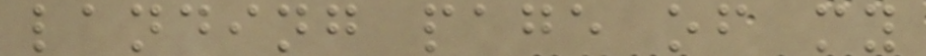landing page of my
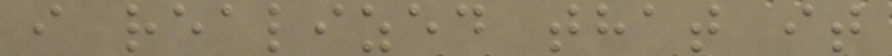i realized that it
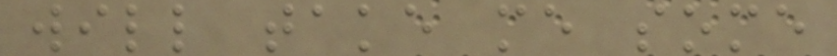will take me some
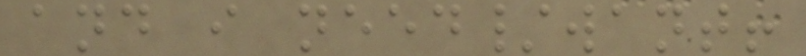and i need/want!
